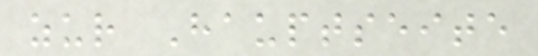zur Hauptseite
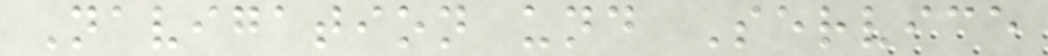Navigation und Service
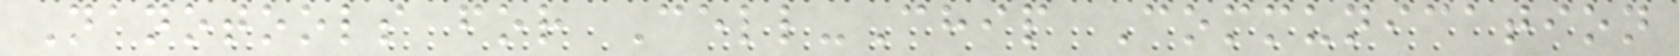Nanotools for Cell-Chip Communication
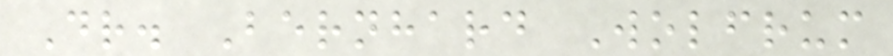Dr. Bernhard Wolfrum
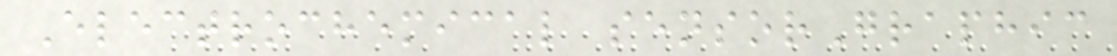Electrochemical sensorGraphic
